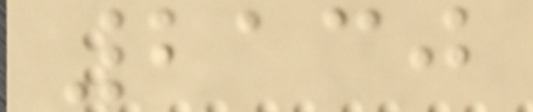2130
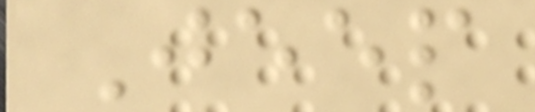Jeep
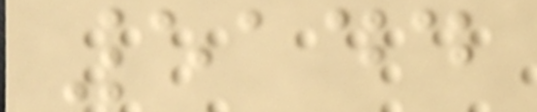5144
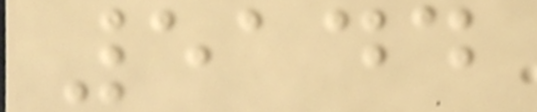5144
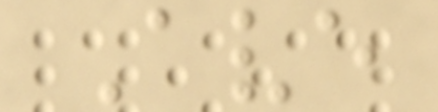Ave
